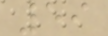59
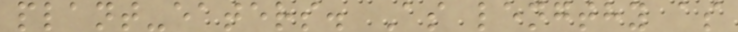plant-eaters. As lengthy as
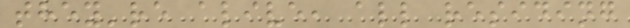they're alive, all residing
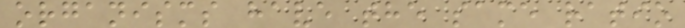organisms have the same ratio
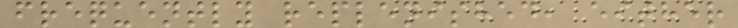frequently replenished, either
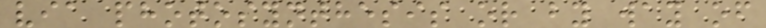via photosynthesis or by way of
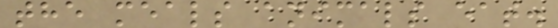the meals animals eat.
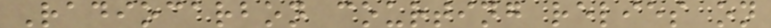Radiocarbon courting relies on
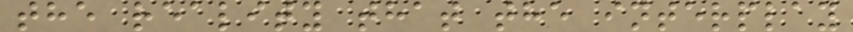the reality that the interplay
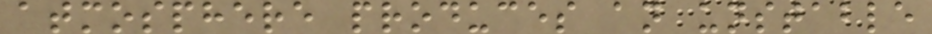atmosphere produces an unstable
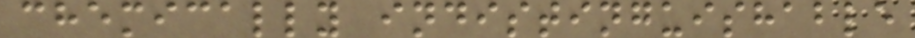chemically indistinguishable
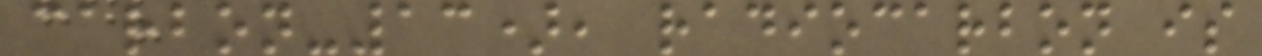carbon-13), radiocarbon is
